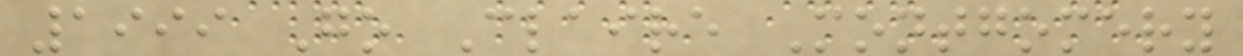1999 Go Claire Montgomery
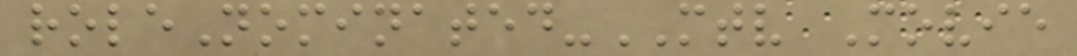roleNominated-MTV Movie
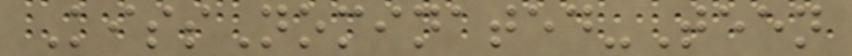KissNominated-Teen
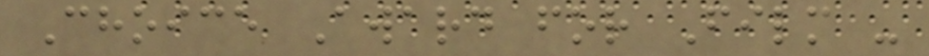Choice Award for Film -
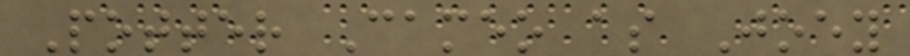Potter Cameo as Joey
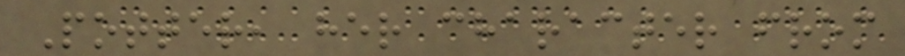Potter, her character from
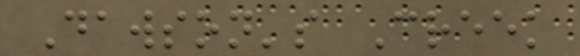Dawson's Creek
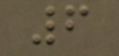6
